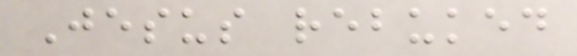Jesus rebuked
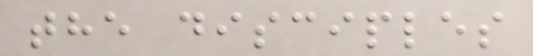the disciples
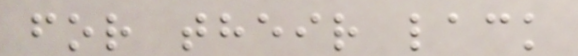for their lack
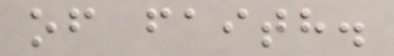of faith.
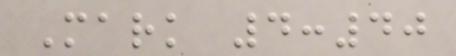Mark 4:40
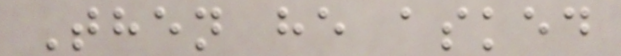Then he asked
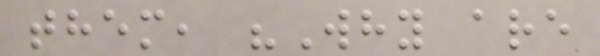them, "Why are
